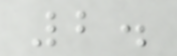2.
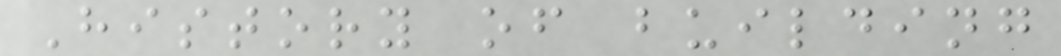History of building
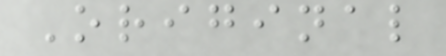Original
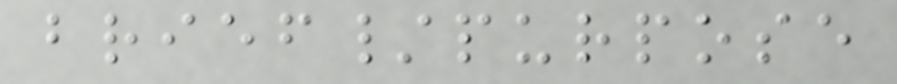brief/purpose
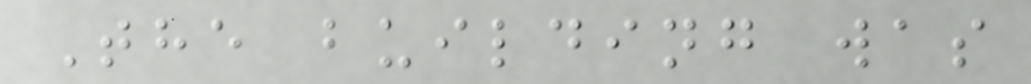The building was
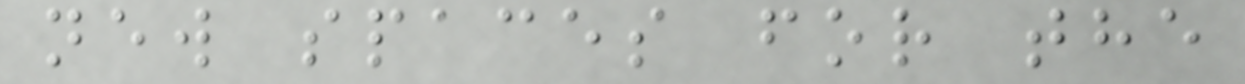new spaces for the
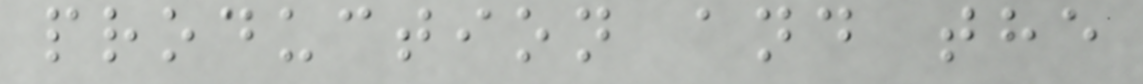production and the
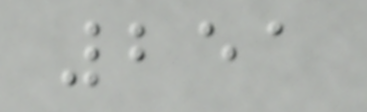251
